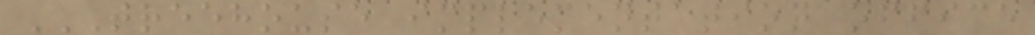TREEHOUSE IMPLEMENTATION OFFICE
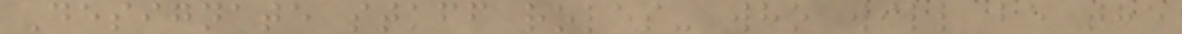Designate staff roles- who will be the
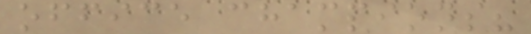office champions?
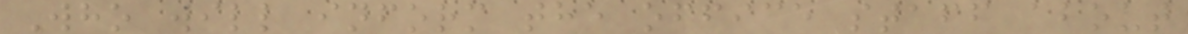Who will inform the office staff about
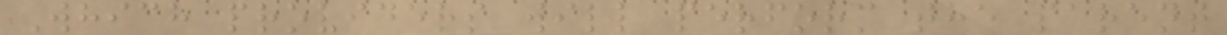Which providers will perform the parent
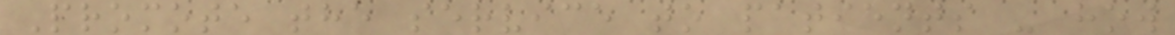Promote the service to patients - how
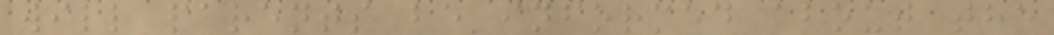will parents be informed about the
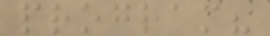program?
